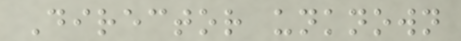Director unknown
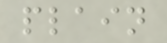plain
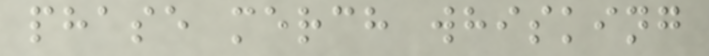phase merch whisking
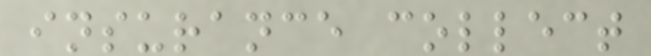insurance collect
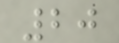20
